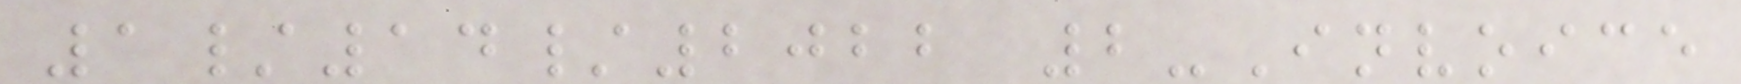1/14/2022 2-Invoice
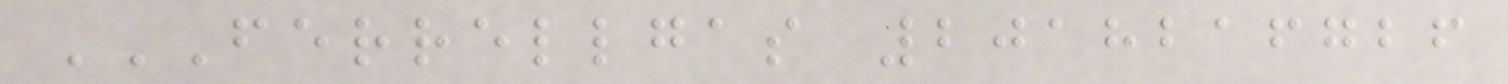FERRELLGAS 2018216726
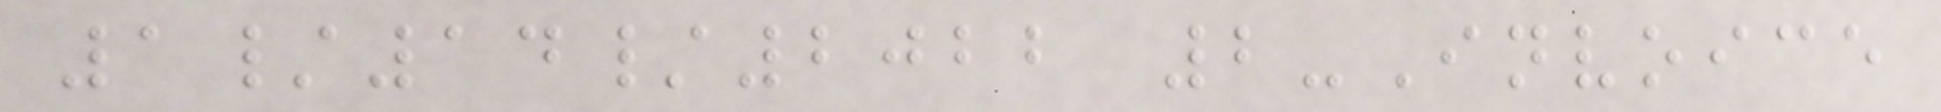1/14/2022 2-Invoice
